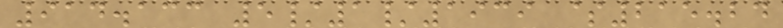914.133 5/1/1939 $215.24
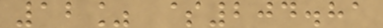12% $204.81
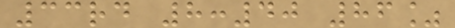33rd 8:40 86%
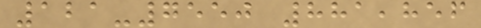121-7550 881,856
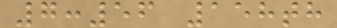7:56 158th
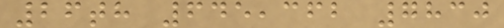26th 645,362 7830
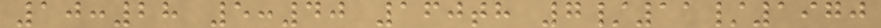10:28 5:40 160th 7/11/1970
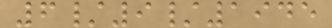6/9/1945
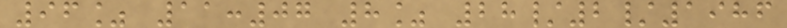96% 11:07 8% 28/2/1986
